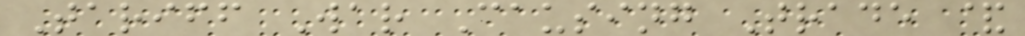Tariff War Causing Trade &
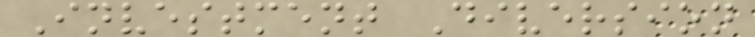Investment Diversion
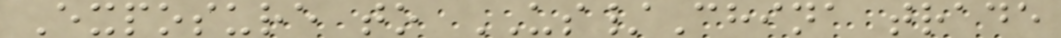Exposure to US/China trade
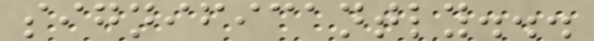significantly...
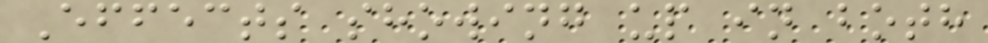Effects showing up in both
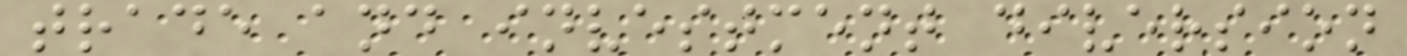trade and investment diversion
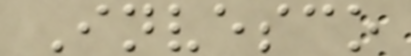Invesco
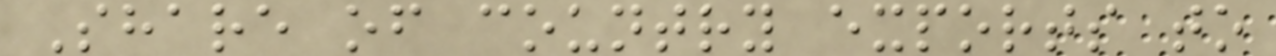Share of country exports to
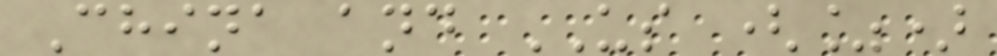China and US (%)
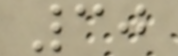30
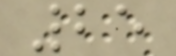25
